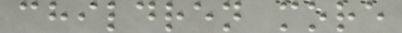children more
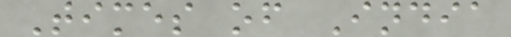Times of India
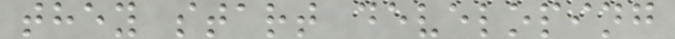they start developing
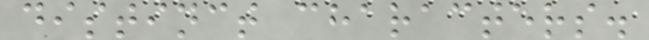distinct characters.
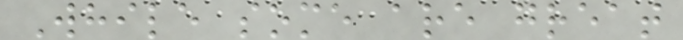While some are great
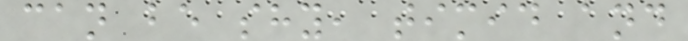can be shy, timid and
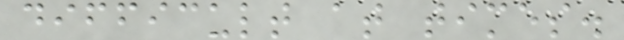difficult at times.
